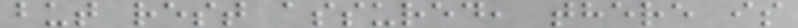but rest assured, there is
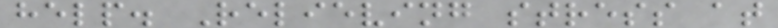help. Relieving stress at
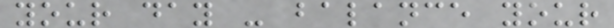your day - balance your
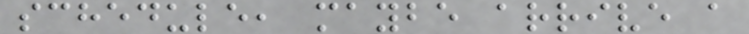schedule, maybe arrive a
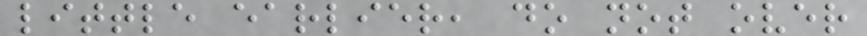little earlier, do not over
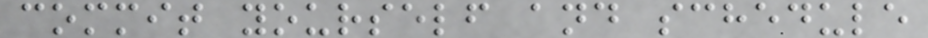commit yourself and schedule
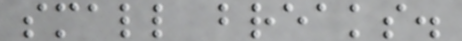small breaks.
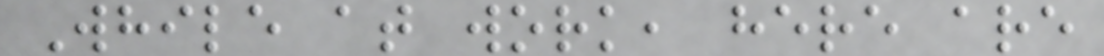While at work, here are
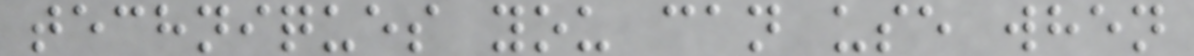techniques you can use when
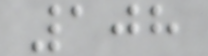108
